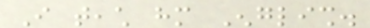I teach him English.
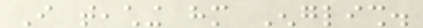I teaching him English.
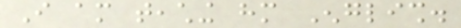I am teaching him English.
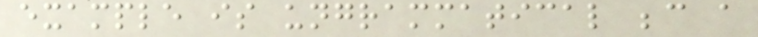example is ungrammatical because a
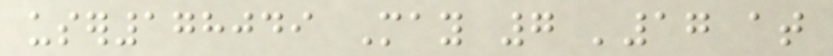user178049 May 7 '17 at
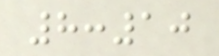8:10
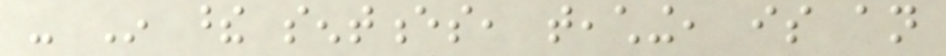- In these sentences, teaching, is an
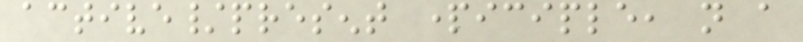active/present participle, not a
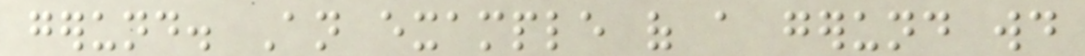gerund. An example of a gerund would
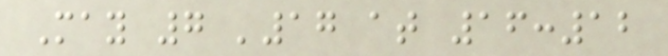May 7 '17 at 16:12
